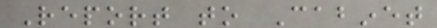Report to Cabinet
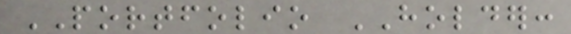PORTFOLIO HOLDER:
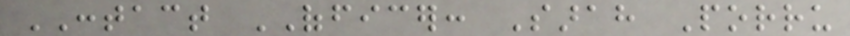CONTACT OFFICER: Sarah Porru
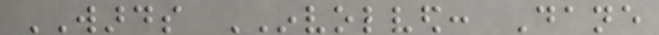WARDS INVOLVED: Dane
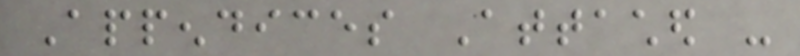Appendices Attached -
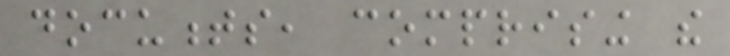documents, comprising the
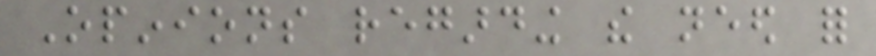Opinions regarding the need for
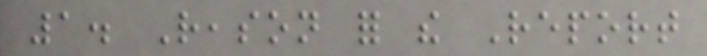1. Reason for the Report
